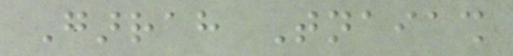Garrah Tnaiash
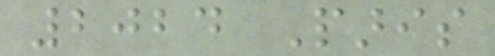2024 Paris
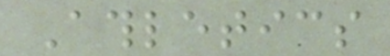Athletics
